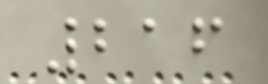216
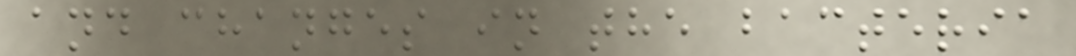and changes in the bacteria
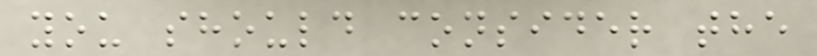you should consider the
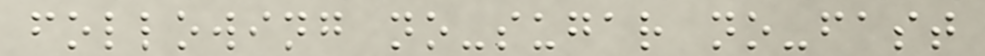following no-sugar no-fast
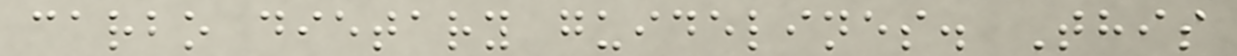carbo dietary guidelines. This
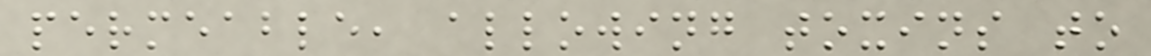permeable, allowing toxins to
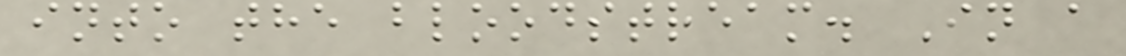into the bloodstream. In a
